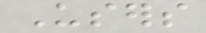Users
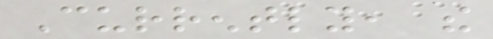Currently, the
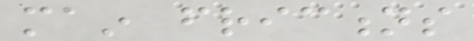main frictions
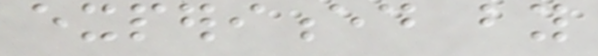experienced by
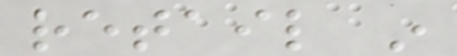retail in
